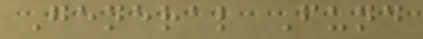General Fund
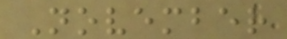November
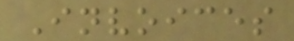Invoices
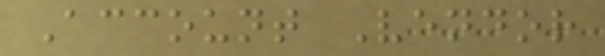Account Vendor
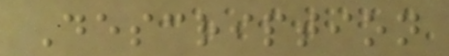Description
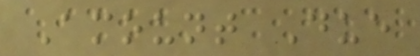Amount Due
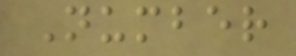Number
